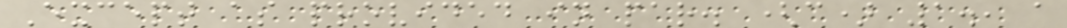Except as provided in par. (c) 1., a
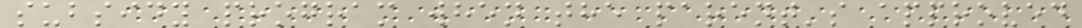subsidy program when the parent's approved
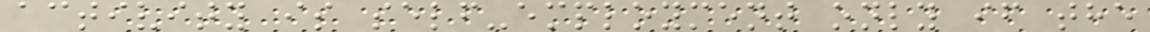activity is self-employment only if the
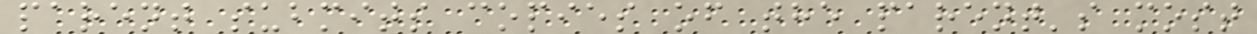parent submits copies of the parent's most
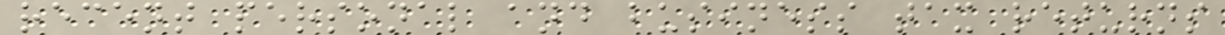recent personal and business tax returns
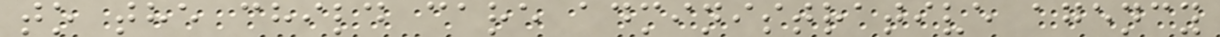to the child care administrative agency
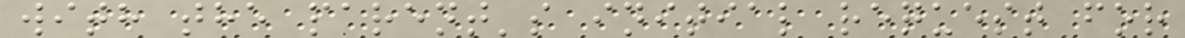with the parent's initial request for
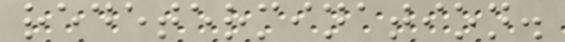redetermination.
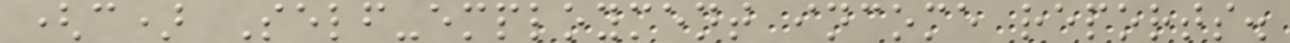(c) Self-employment income reports.
